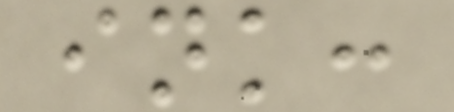ink:
